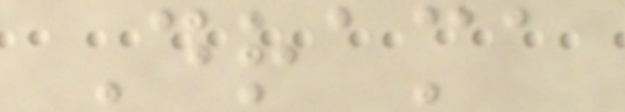Drama
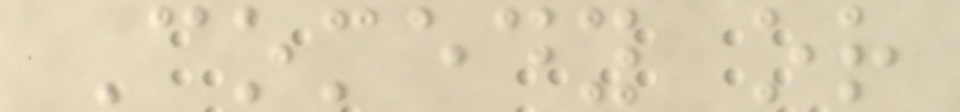Comedy or
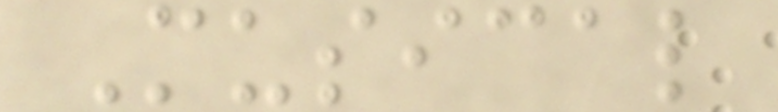Musical
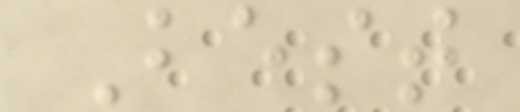Best
